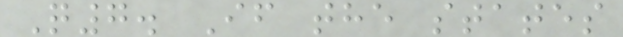Q7. If the states
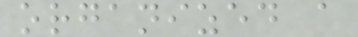organized a
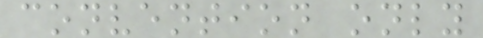convention only
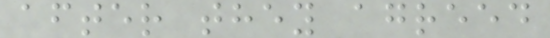after they agreed
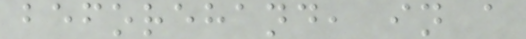beforehand, in a
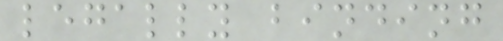legally binding
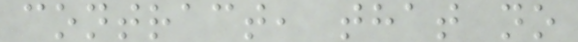contract, that no
